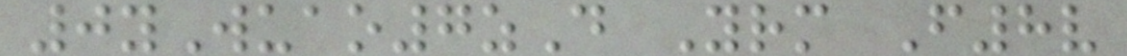0yWuao7zD Yrm F8v
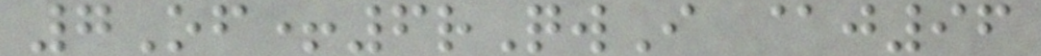7Of+6rQwI @j96
